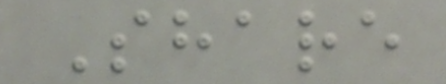Share
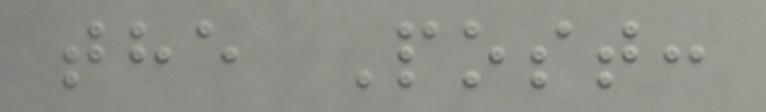the Post:
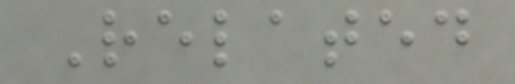Related
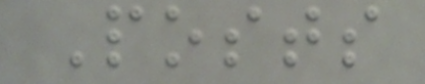Posts
